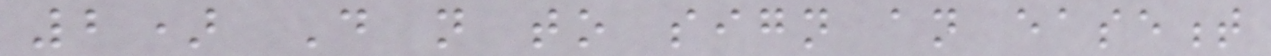2) Do not to sign an easement
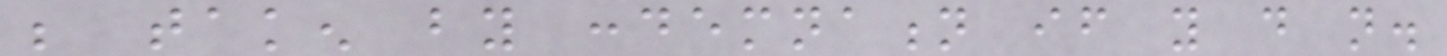be taken by condemnation if you do not.
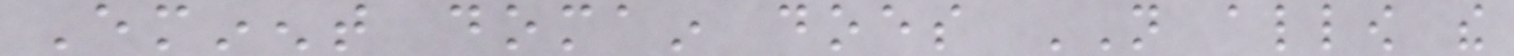Eminent domain does NOT allow the
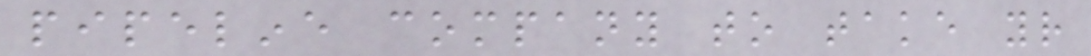pipeline company to take your
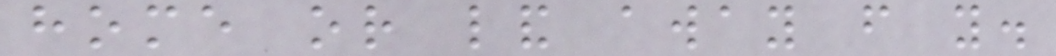home or land away from you.
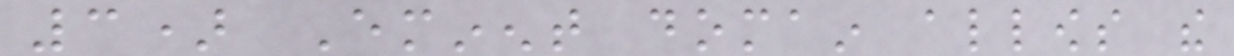3) Eminent domain allows the
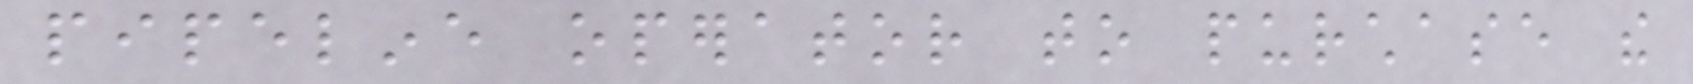pipeline operator to purchase the
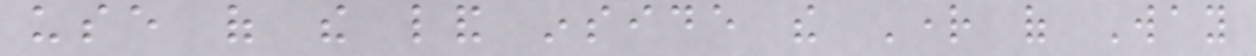use of the land inside the Right of Way
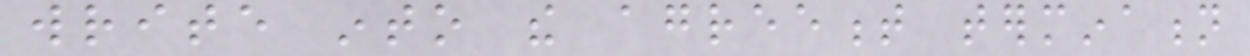write into the agreement termination
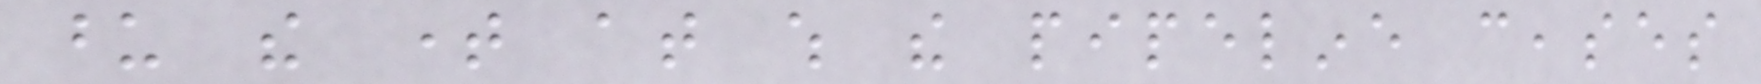upon the time at which the pipeline ceases
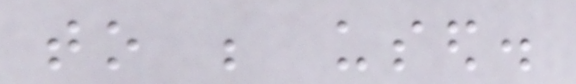to be used.
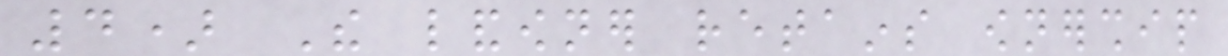4) The landowner retains ownership
